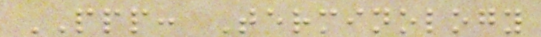PPP: Terminology
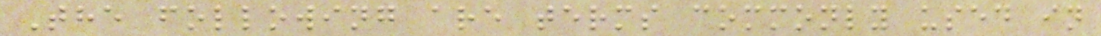The following are terms commonly used in
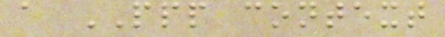a PPP context
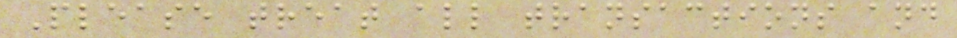Please treat all transactions and
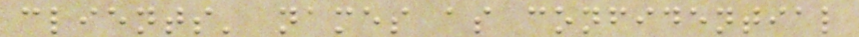clients' names as confidential
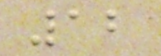12
